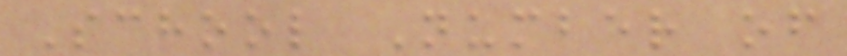School Number of
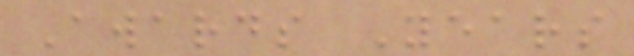Awards Years
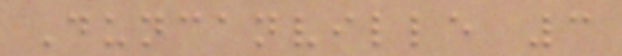Duncanville 3
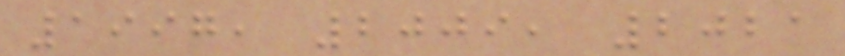1997, 2009, 2021
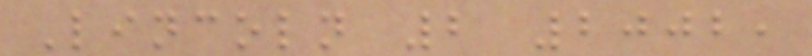Lincoln 2 2002,
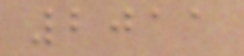2011
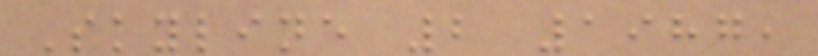Skyline 2 1987,
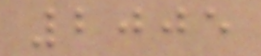2005
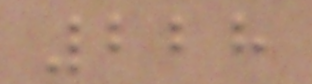228
